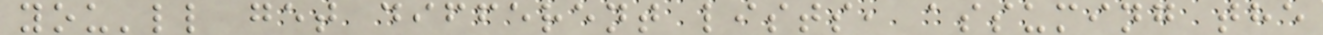you'll get different lists, assuming the
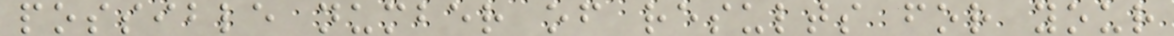possible number of results for your
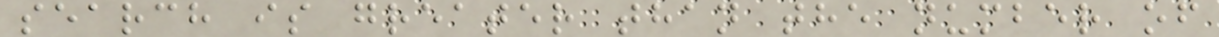search is greater than the number of
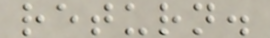return.
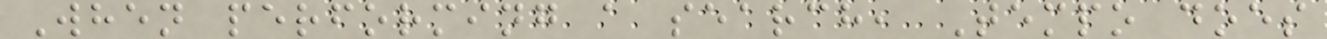When performing a search, Tempo does
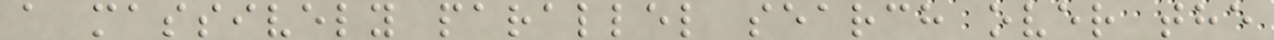a massively parallel search over the
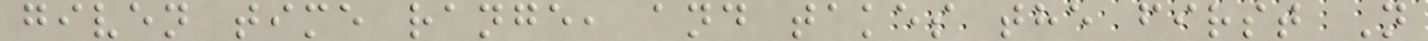given time range, and takes the first N
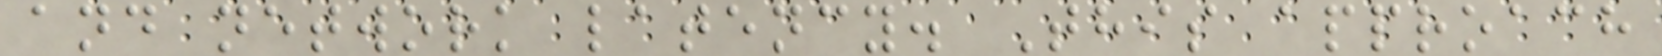and network latency. This approach
